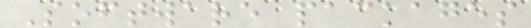Software packages
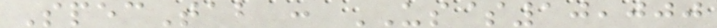SpecTab : US$10,000
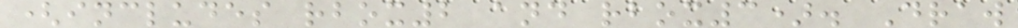(includes rbox2 and rbox3). Draw
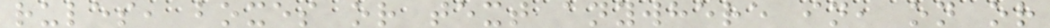rules, boxes or text anywhere in, on or
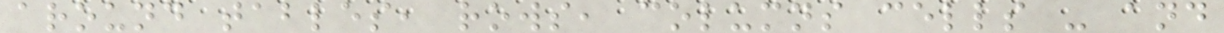around tables, rows, columns cells - and
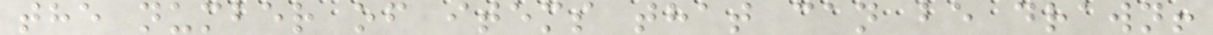the number of items that can be drawn!
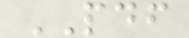PDF
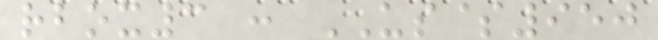rbox3 : US$950
